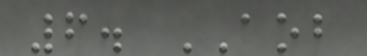6. AOB
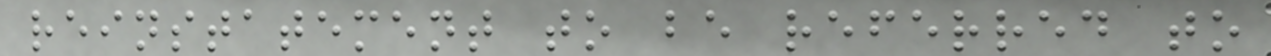reinstatement to be referred to
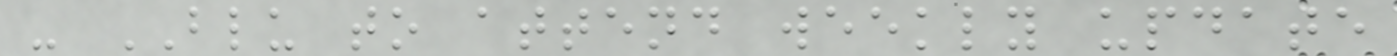- BLU to attend weekly update
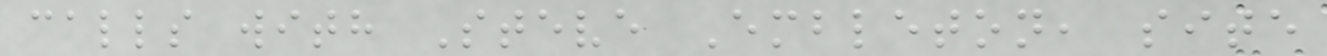calls with Steve Embleton, site
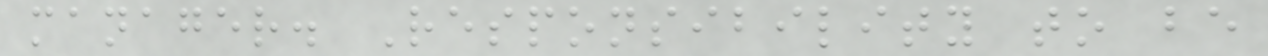manager. Responsibility to be
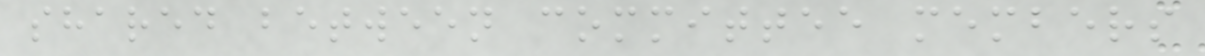shared between committee members
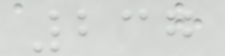237
